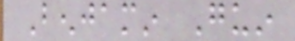Benjamin Guin
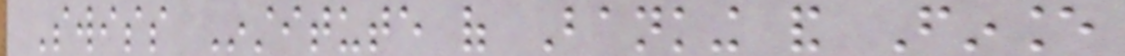Swiss Institute of Banking and Finance
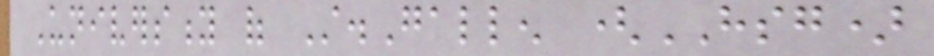University of St.Gallen (HSG)
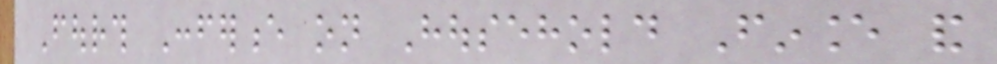Fourth Conference on Household Finance and
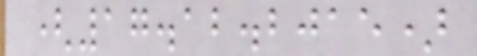(17.12.2015)
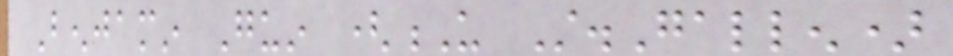Benjamin Guin (U St.Gallen)
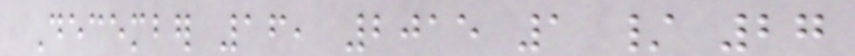December 16, 2015 1 / 27
